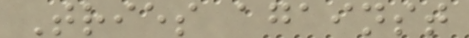Tries against
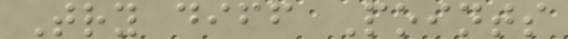Try diff Points
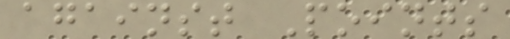against Points
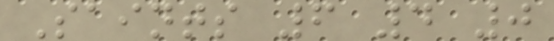Saints 6 4 0
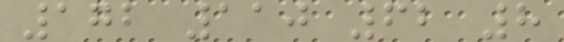172 110 62 8
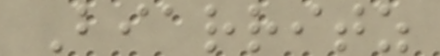Biarritz
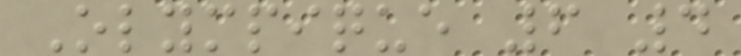Olympique 6 4
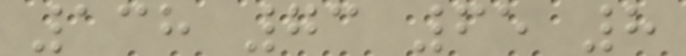138 73 65 8
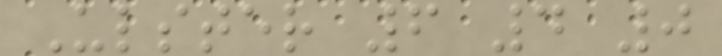Ulster 6 4 0
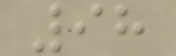98
